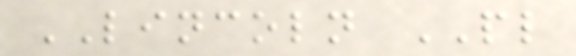LINCOLN PL
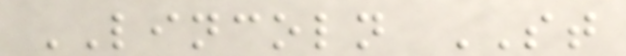LINCOLN ST
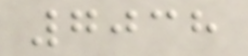7038
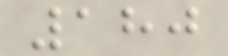180
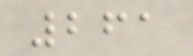261
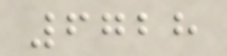6728
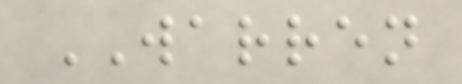WARREN
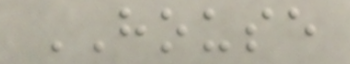HOUSE
